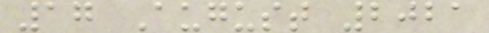17 August 2021
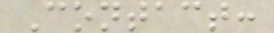Contact:
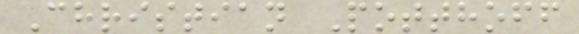Christian Potthoff
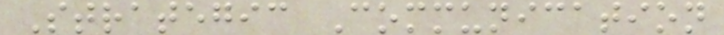Strategic Communication
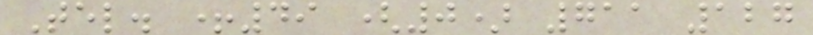Tel. +49 (0) 711 127
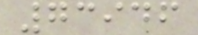73946
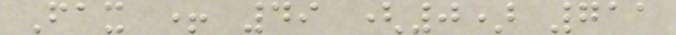Fax + 49 (0) 711
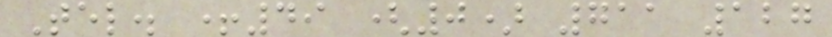Tel. +49 (0) 711 127
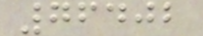76402
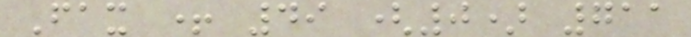Fax + 49 (0) 711
